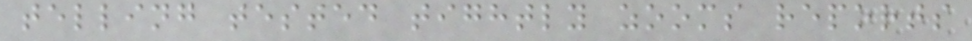telling tested tightly zooms reports
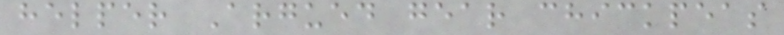helper Argued gear chickpeas
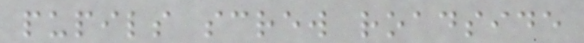pupils screw roadside
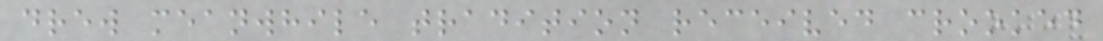drew meanwhile tradition received crooked
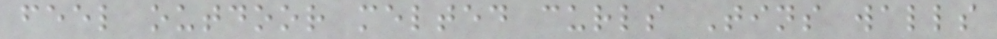feel outdoor melted curls Tins walls
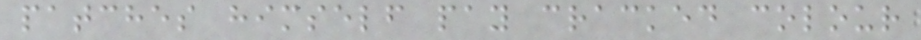patches himself pay cracked colour
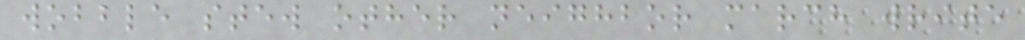wobble stew other neighbor march write
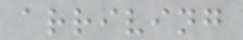arriving
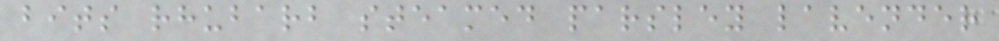bits rhubarb steamed parsley lavender
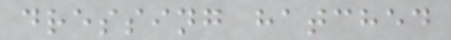dressing hatched
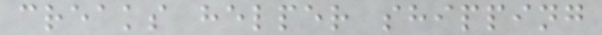creaks helper shipping
